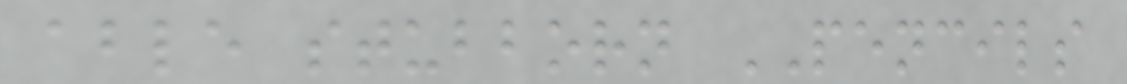able stubborn PENCILS
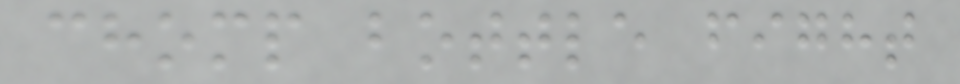chomp bottle fight
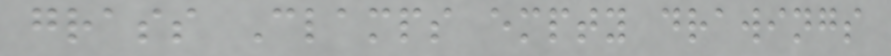grass Clamps empty drawings
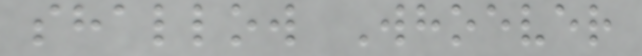shallow Whoever
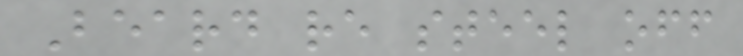Beard re steel off
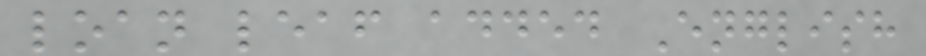loan leaf added English
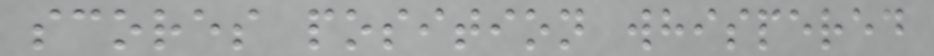scores position whispered
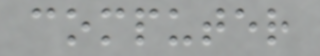computer
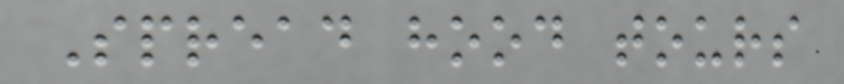Spread hood tours
